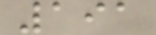191
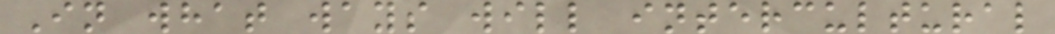In what ways will intercultural
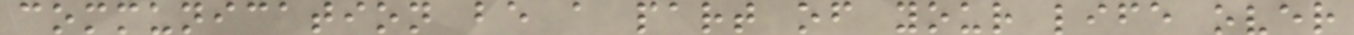communication be a part of your life over
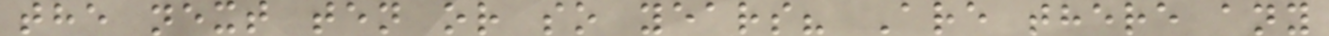the next ten or so years? Are there any
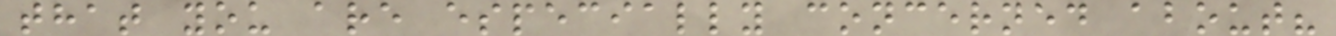that you are especially concerned about?
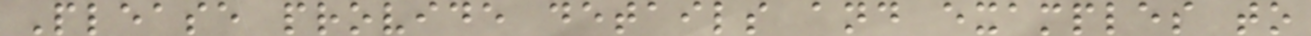Please provide details and examples to
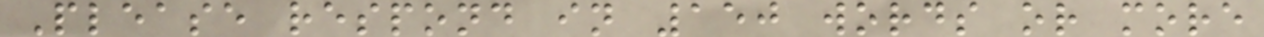Please respond in 150 words or more
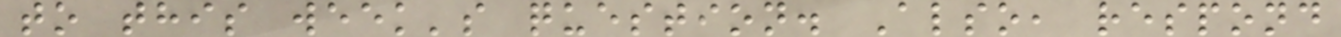to this week's question. Also, respond
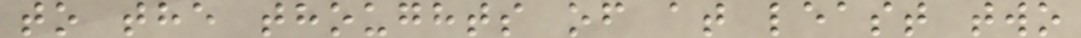to the thoughts of at least two
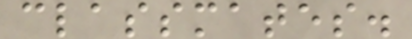classmates.
